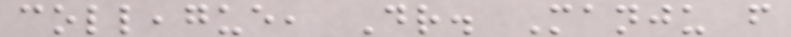colleague, Dr. Manju from
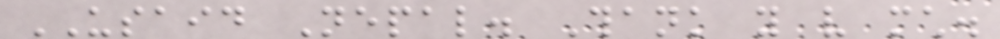USAID Nepal. Thank you very much.
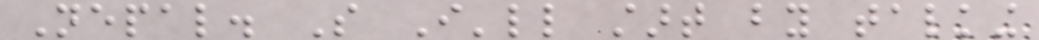Nepal. So I'll start by talking
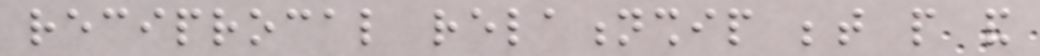reciprocal relationship between people and
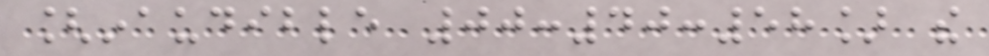[inaudible 00:40:58] the
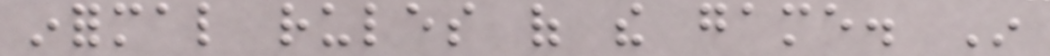informal rules of the game. In
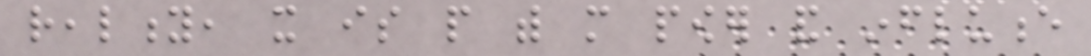reality, it is people with more power and influence
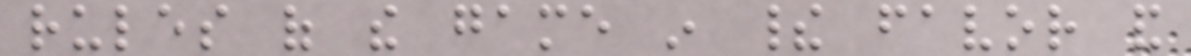rules of the game in their favor and
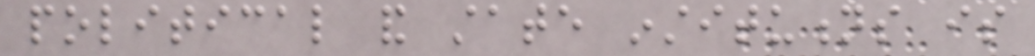political and state institutions is
